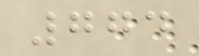774
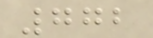772
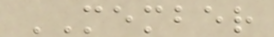MEMBER
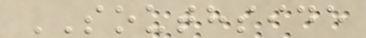SOUTHSIDE
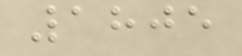1805
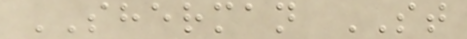SHERMAN ST
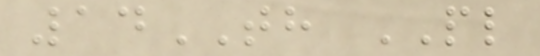14TH PL
